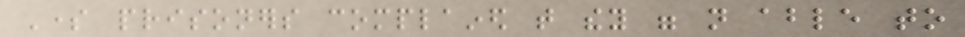Some prisoners complained that they were not able to
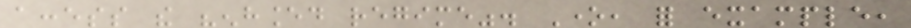access the "enhanced regime". One, for example,
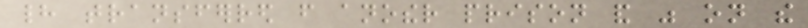had transferred from another prison and was on the
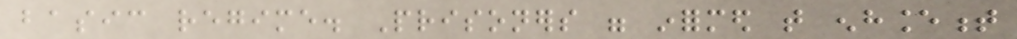basic regime. Prisoners were informed that enhancement
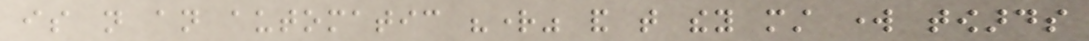is not an automatic "right" and that they must work towards
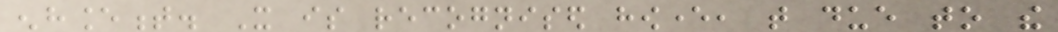enhancement. It is recognised however, that due to the
